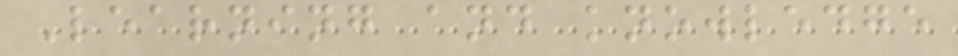Learning and knowledge
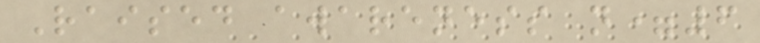Raised awareness n=6
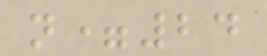n=24
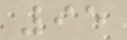95
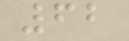62
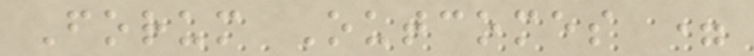Forum Outcomes =
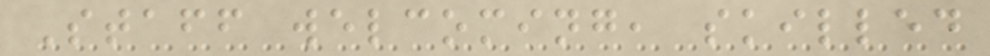Staff welcoming, skilled
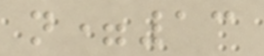n=13
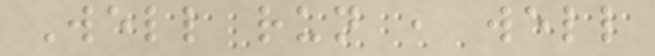Well run , well
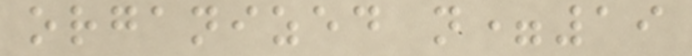organized n=19
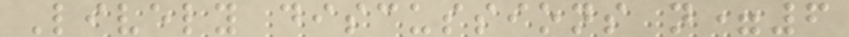Lively discussions n=6
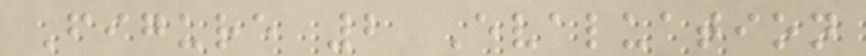Figure 2 Evaluation
